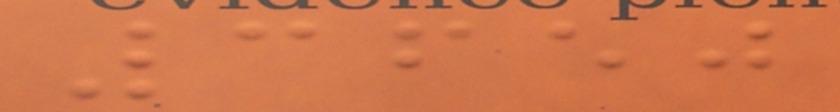3650
